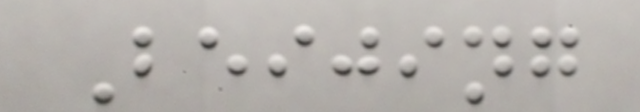Beijing
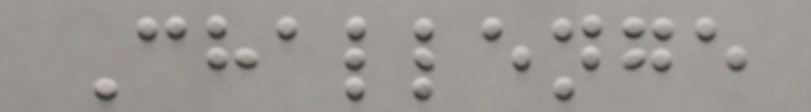Challenge
